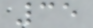35
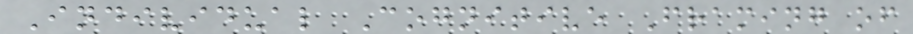Individual Cognitive Framing of
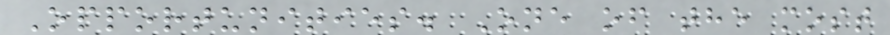Opportunities. One of the most
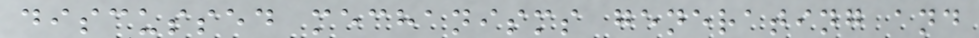discussed mechanisms generating and
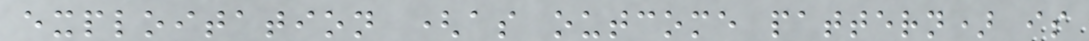exploitation (as outcome pattern) is
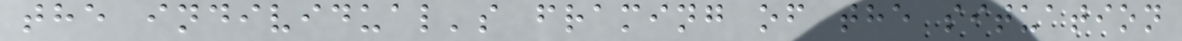the individual's framing of the situation
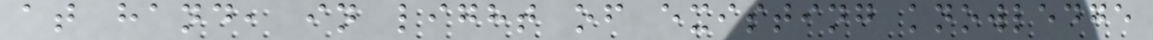at hand, in light of existing knowledge
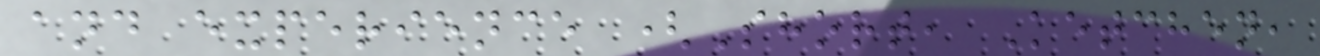and experience (Short, Ketchen,
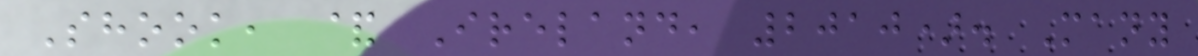Shook, & Ireland, 2010). Many
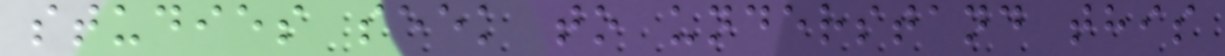studies seek to understand this
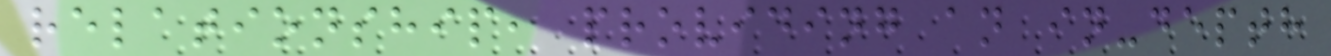relationship, providing an in-depth
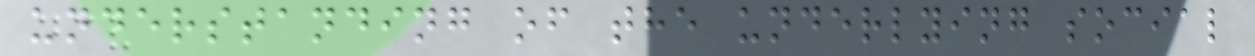understanding of the underlying social
